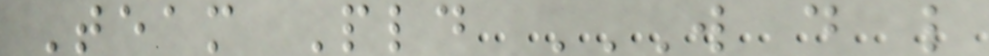Team Pld W D L
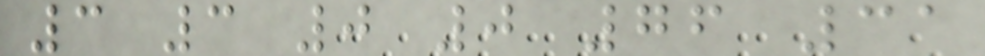3 3 0 0 76 31
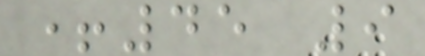+45 9
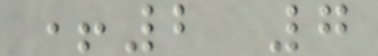+2 7
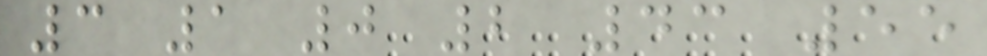3 1 0 2 43 55
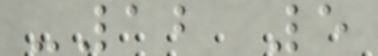-12 5
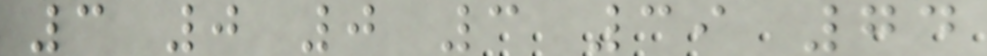3 0 0 3 39 74
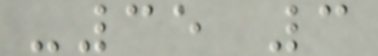-35 3
